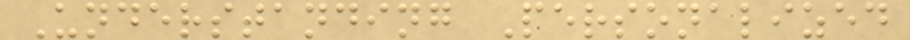Understanding Personalized
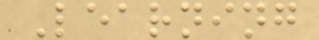Learning
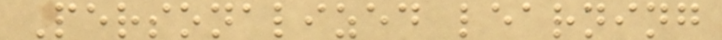Personalized learning
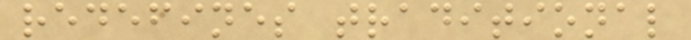redefines traditional
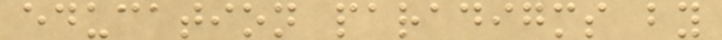education paradigms by
